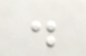.
